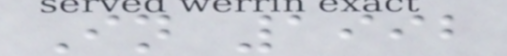In 1992
